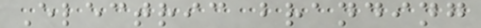Electric branding
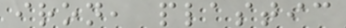iron, plastic
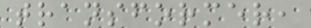transformer,
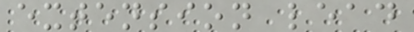extension lead
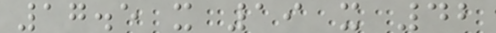17.5 x 19 x 42
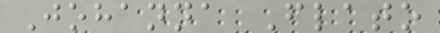Johanna Flato
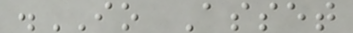.IO Asset
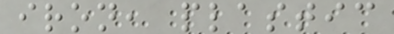iron, plastic
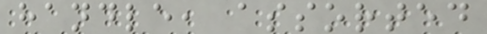handle, assorted
